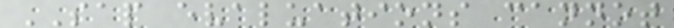SAP evaluations cannot
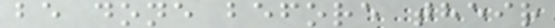be done before their
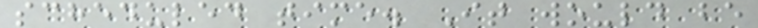scheduled time. It would be
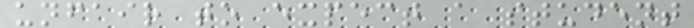unfair to expect a student
